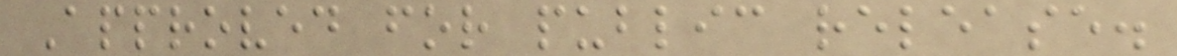Approved for public release.
